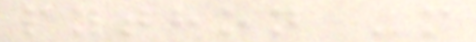python -m
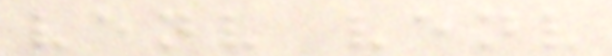venv venv
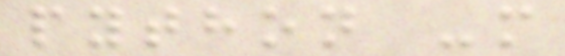python -m
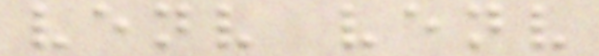venv venv
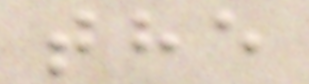the
